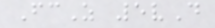FcZ 5vD
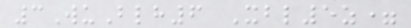3WuBlh6 Xbl5z=
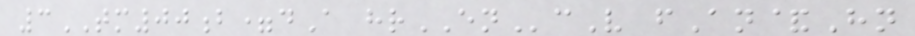3TM00b=dA hrENcV fAn&Hn
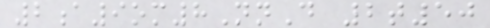2a9om8NnD 2t50
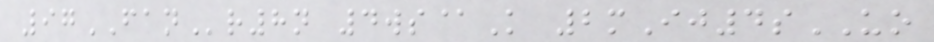97FANr8n 4ws@K 2mIj4sUO
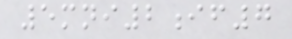5mni2if7
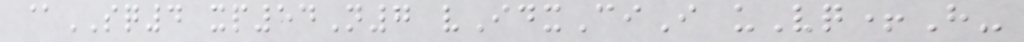@SQ4 xp54N7 vIdxCiI uVq+H-
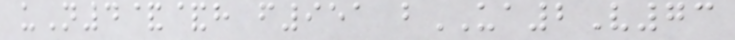uN4&&h f951 bUA2V73
